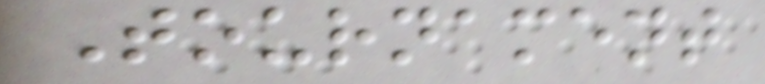Tournament
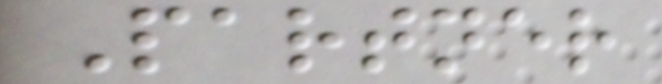Partner
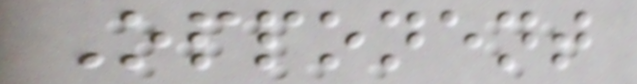Opponent
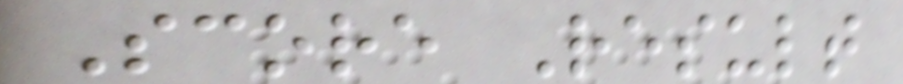Score Result
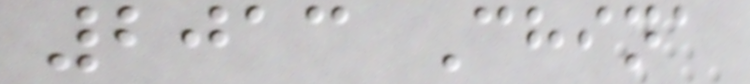2013 China
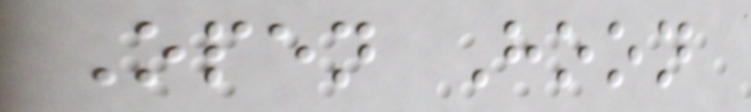Open Hoon
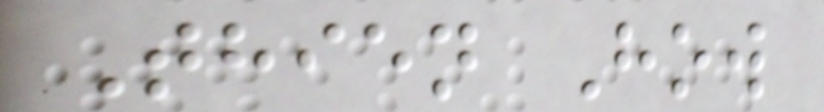Thien How
